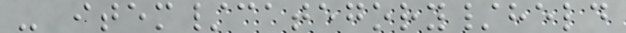- item/category/held
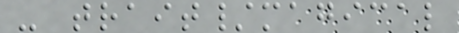- trait/magical
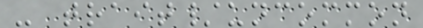- trait/uncommon
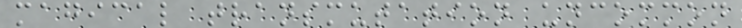magical transmutation uncommon
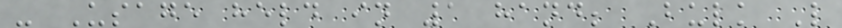- Usage held in 1 hand; Bulk L
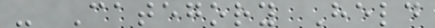- Category Held
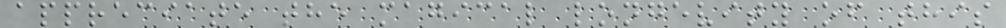appreciate the magical longevity of this
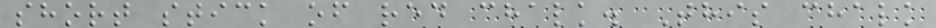short stick of red chalk. This chalk
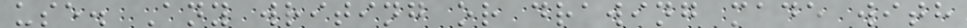use. Any writing or drawing made with
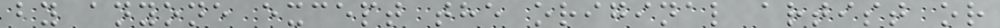by anyone except the original artist or
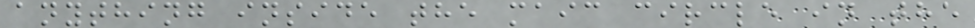anything inside the maic circle in the
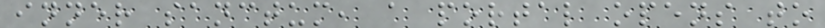inner sanctum, a portal opens to
